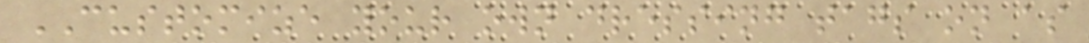CUSTOMIZE your own dressing tags on as
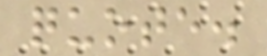quote.
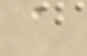a
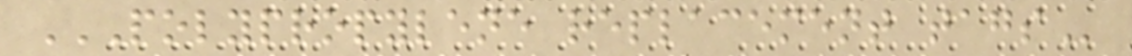POLYPROPYLENE REPLACEMENT TAGS
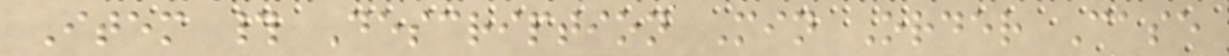Item # Description Min Order Case
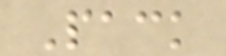Pack
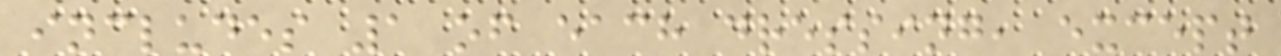includes 1 of each dressing, except
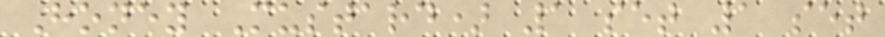Honey Mustard) 1 set 1 set
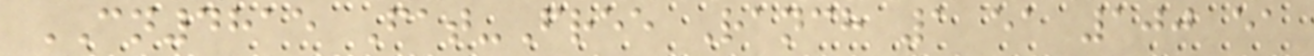CN4815 Fat-Free Ranch 1 ea 100 ea
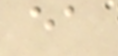ea
